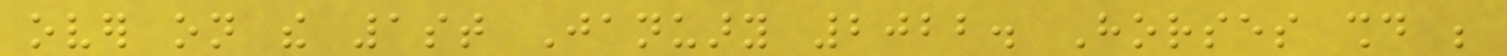over on the 1st January 2022. Horses should be
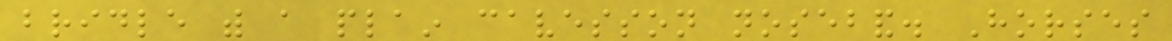bridle with a plain cavesson noseband. Horses
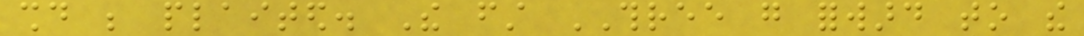should be plaited. The first THREE go forward to the
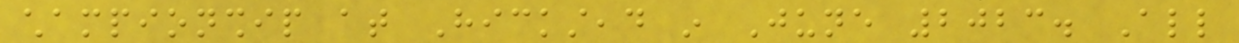championship at Hickstead in June 2023. All
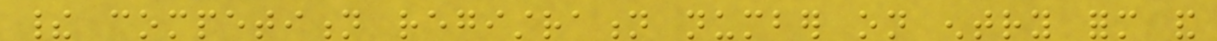their competition registration number on entry form and
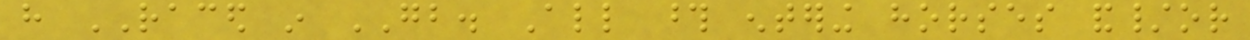have RACED in GB. All those entering horses and/or
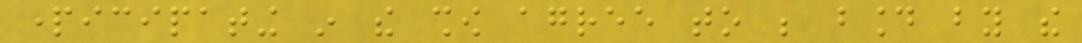participating in the show agree to be bound by the
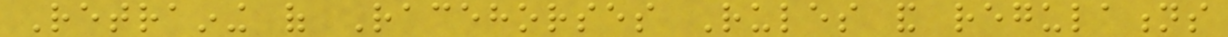Retraining of Racehorses Rules and regulations
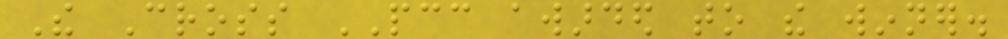The Cross PCC awarded to the winner.
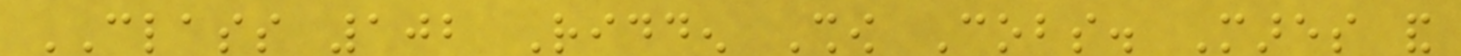CLASS 102 Ridden Show Cobs. Mares and
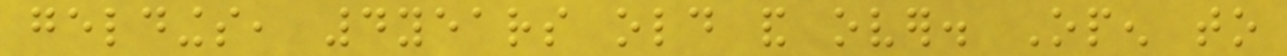geldings, 4years old and over. Open to
